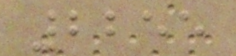2255
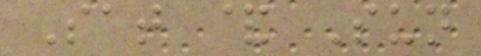Sat & Sun
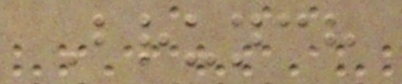Brunch
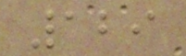129
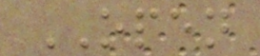OPEN
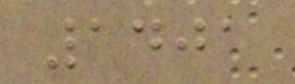1401
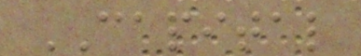CAPITAL
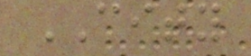CITY
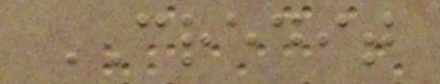CREDIT
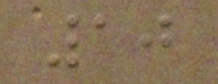10
